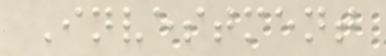Investment
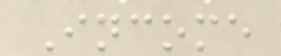Income
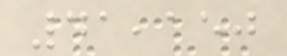41,150
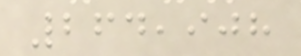264,908
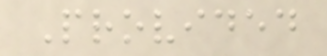Provided
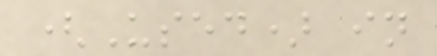(Used) in
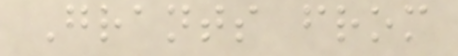Grants from
